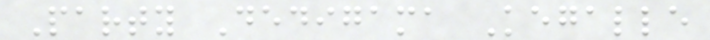Party Dedigama Kegalle
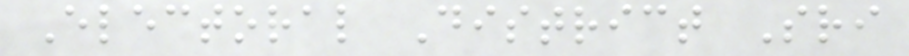Electoral District Sri
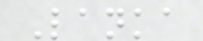Lanka
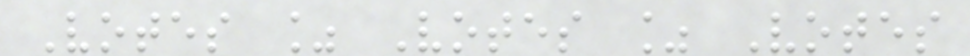Votes % Votes % Votes
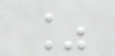%
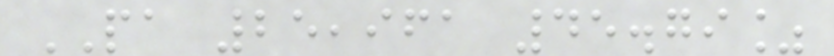PA 25,961 45.79%
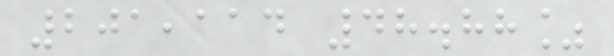201,114 48.88%
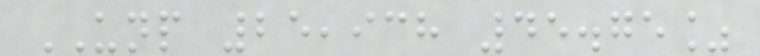UNP 25,938 45.75%
